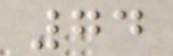74
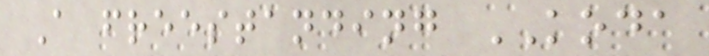A freestanding KODA
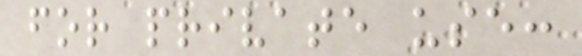for private use:
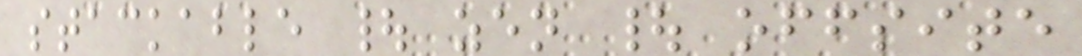stackable | zen | offsite
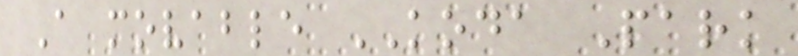A movable KODA Park
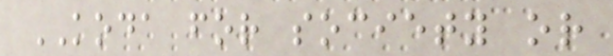KODA for society or
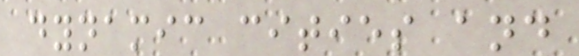dynamic cities and
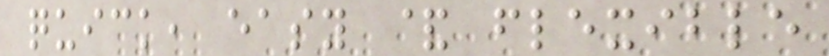quick, easy & flexible
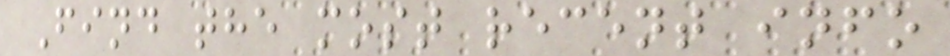Find the most recent info
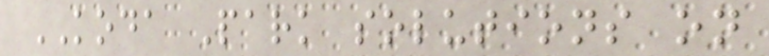KODA Park solutions on
